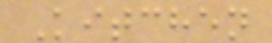Kitchen
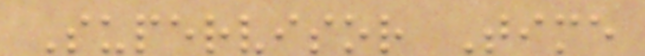Supervisor Time
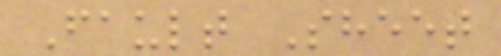Fault Sheet
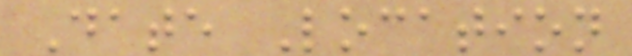Date Location
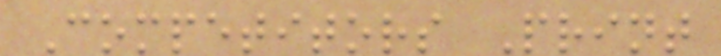Competitors Print
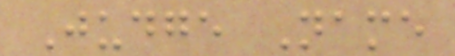Judge Name
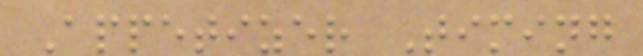Appetizer Timing
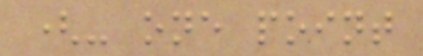(- one point
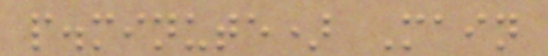p.minute) Main
